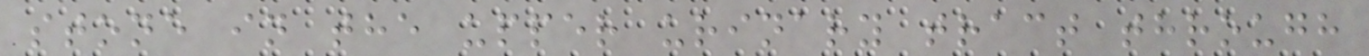stone in the upper urinary tract through
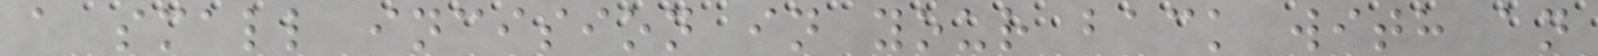a small incision in your back with an
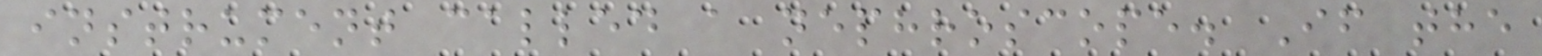instrument called a nephroscope. If the
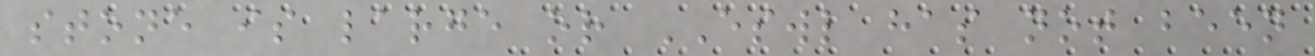stone is large or ESWL has not been
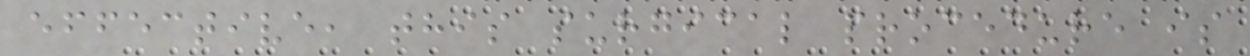effective, this surgical procedure is
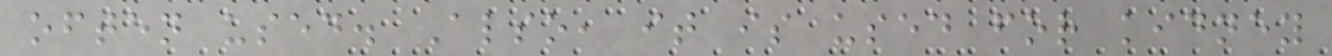often used. Also, it is used for kidney
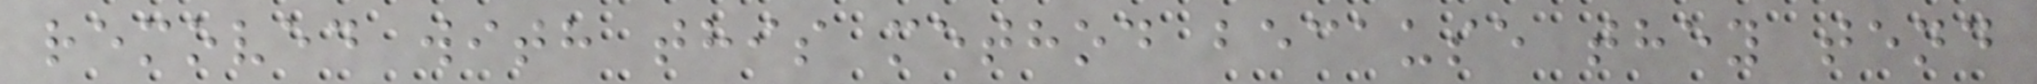removed with this method because they tend
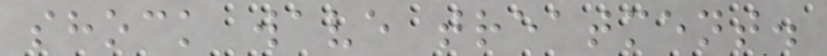shock wave treatment.
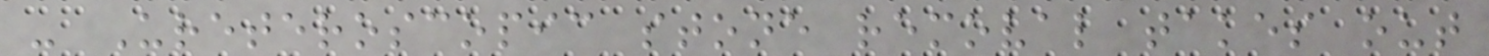- Ureteroscopic stone removal takes out
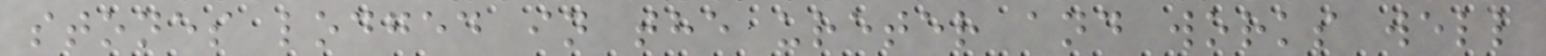stones lodged in the ureter and works well
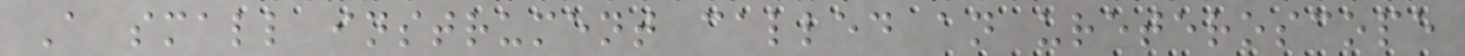A small instrument called an ureteroscope
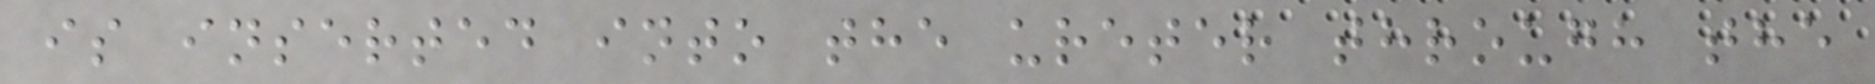is inserted into the ureter through the
